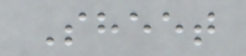Sheet
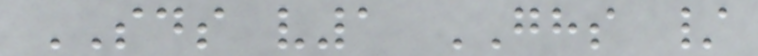SDS v1 GHS /
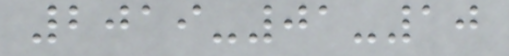2019-01-10
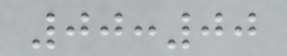00:00
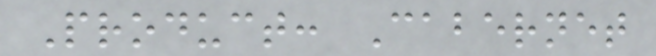Product: Cabernet
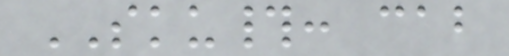SKU#: cab
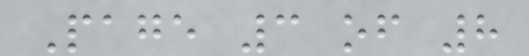Page 3 of 8
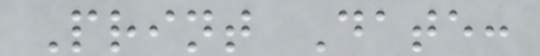Print Date:
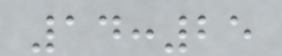14:25
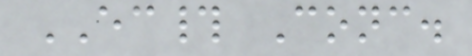EC# Conc.
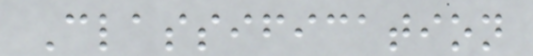Classification
